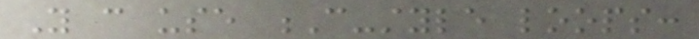You can use C-style loops:
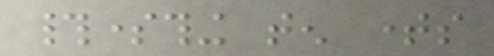#something ten times
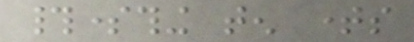#something ten times
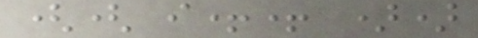(( i++ ))
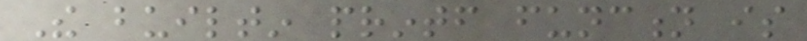The builtin printf function is
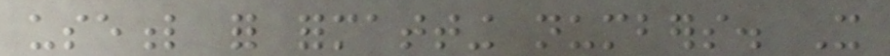useful for formatting numbers. It
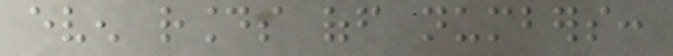even rounds off numbers:
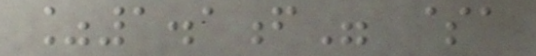%1.1f" $a
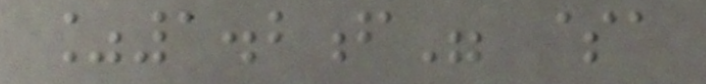%1.2f" $a
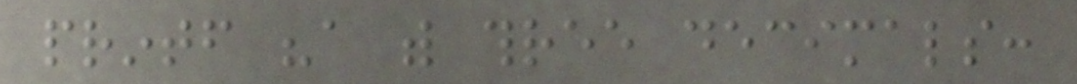printf "a with three decimals:
